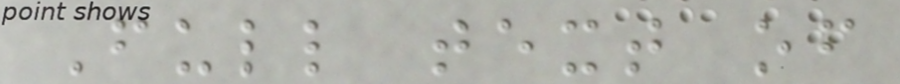Full text of
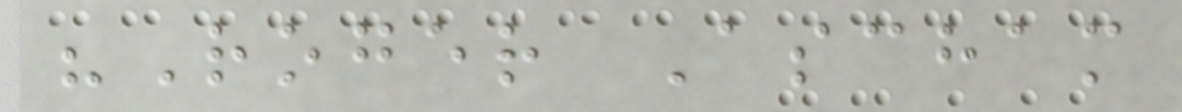"Roger Ascham
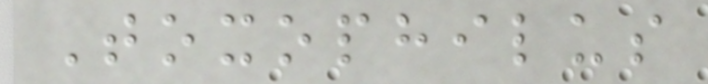Toxophilus
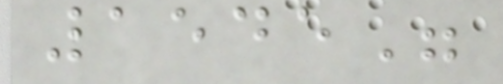1545"
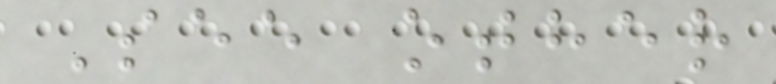See other
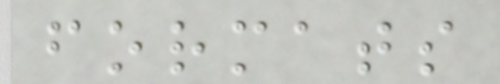formats
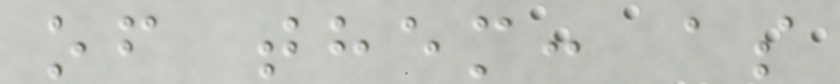of them: as
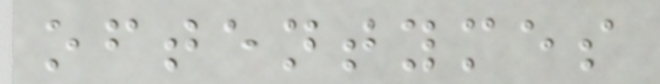oftentymes
